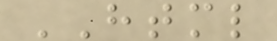HTML
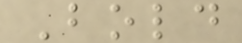Bold
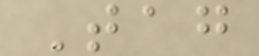Tag
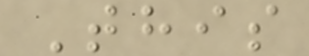This
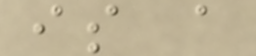is a
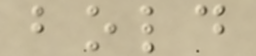bold
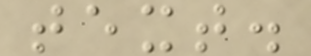text.
